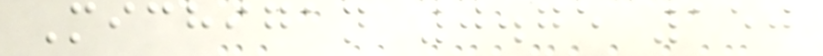Michigan 0.75 150
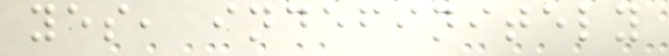yes, indefinitely
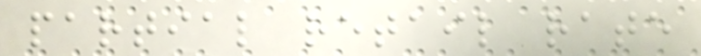partial retail rate
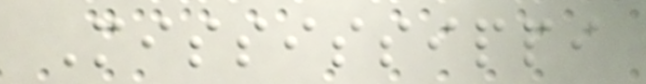Mississippi
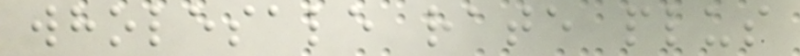wholesale rate plus
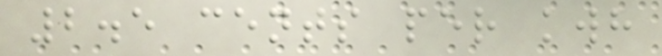2.5 cents per kwh
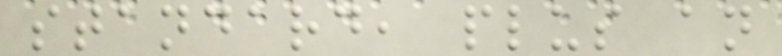standard, plus an
